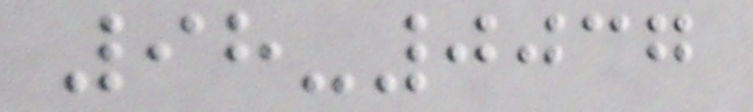98-0037
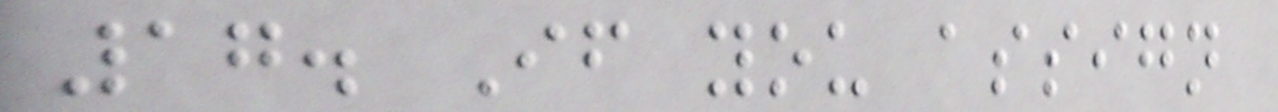17. If you assign
